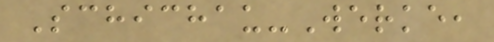Schichau-Werke,
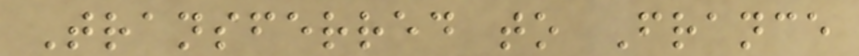Transferred to France
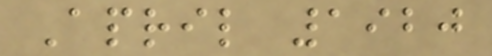April 1920
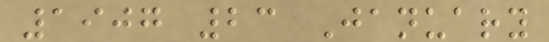1907 23 January
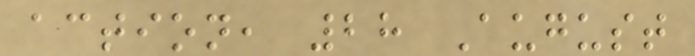action, 28 August
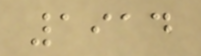1914
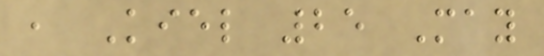, Kiel 25 May
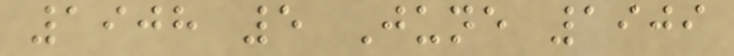1908 5 June 1909
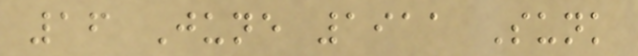16 June 1911 Sunk
